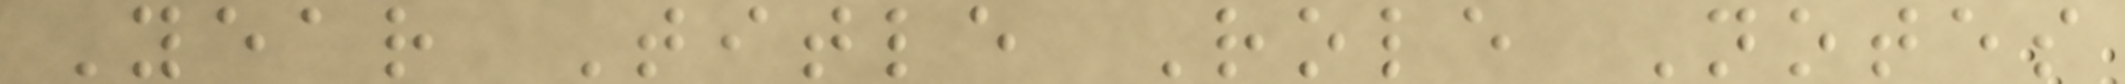Year Title Role Notes
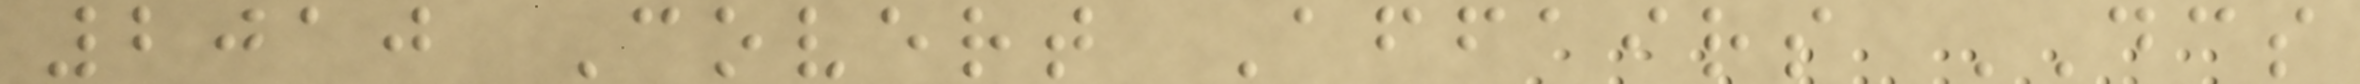2010 Covert Affairs DCS
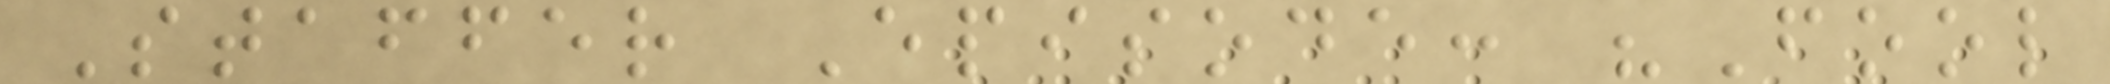Staffer Episode: "Fool
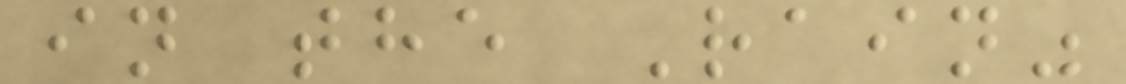in the Rain"
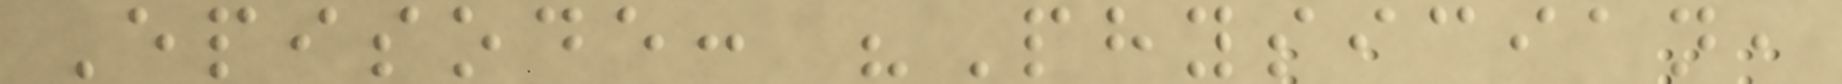Episode: "Physician,
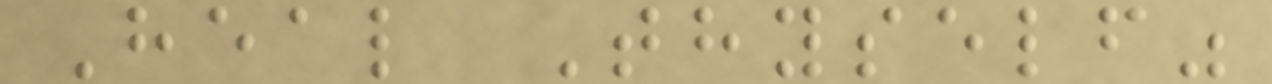Heal Thyself"
